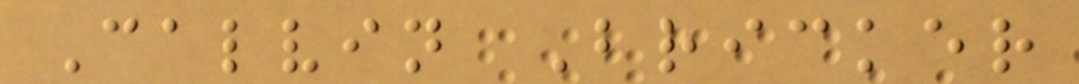Calvin Bricker
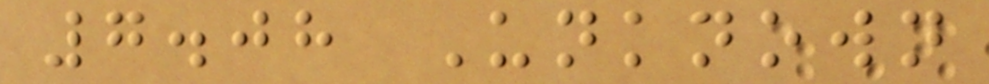7.08 Unknown
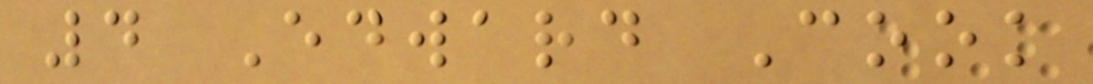4 Edward Cook
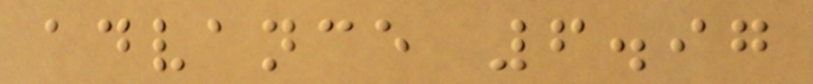advance 6.97
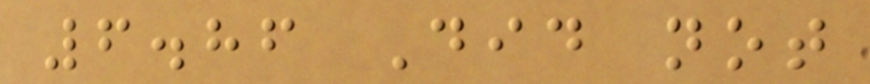6.86 Did not
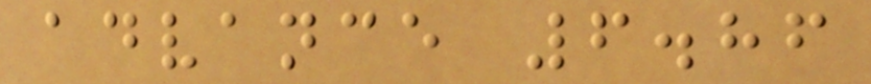advance 6.86
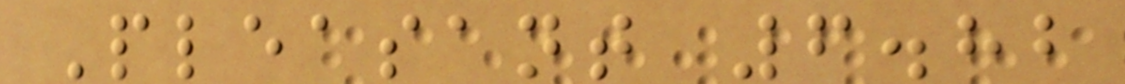Pleasant 6.82
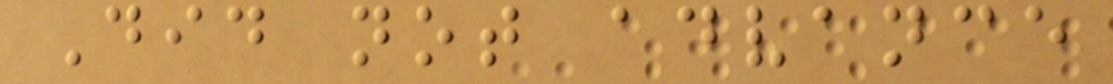Did not advance
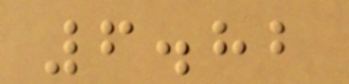6.82
